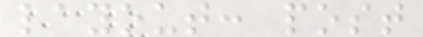layout: post
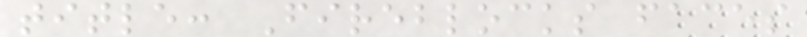title: Fireblocks faces
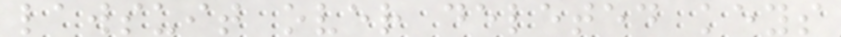lawsuit over deleted keys
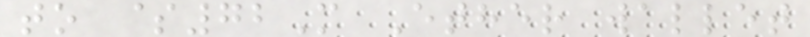to $72M Ether wallet
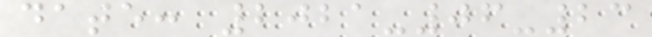date: 2021-06-23
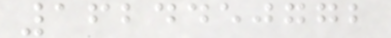1624450772
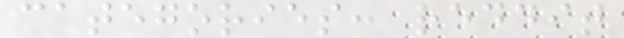categories: reddit
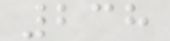238
